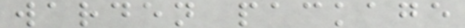warden package
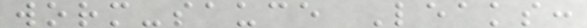worm-sauce Leaks:
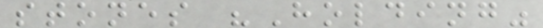stones "Holding"
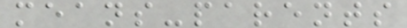means-parents
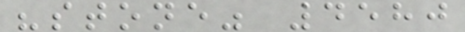"stone" 4580
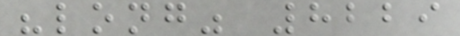"long" 8229
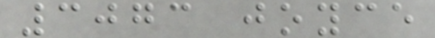3073 joyce
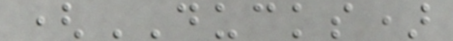(DUCKS)
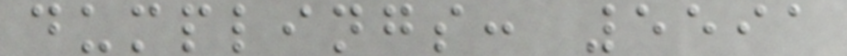dumplings: 5591
